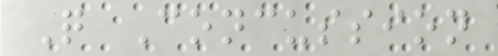Q Concussion
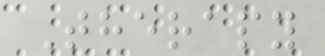Therapy
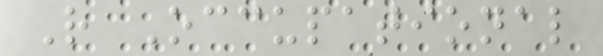R Occupational
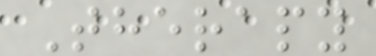Therapy
